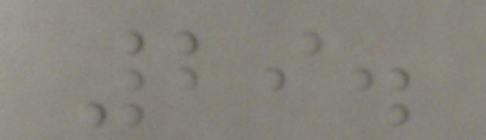29.
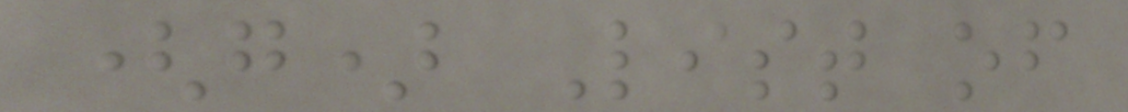(g) List of
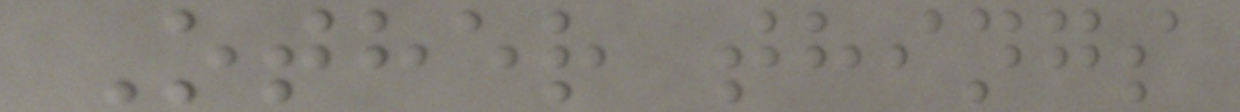Other things
